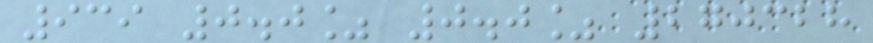939 0.0% 0.0% 270328
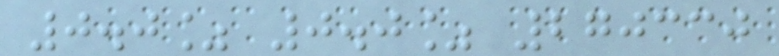0.0% 0.0% 270330
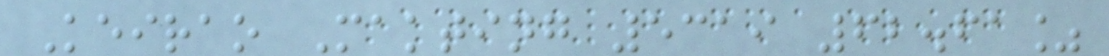Keirao Makting 5319 62.61%
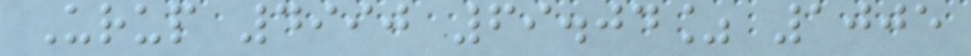Urup 4990 69.04% 1005
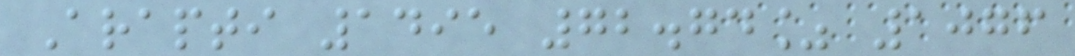Arapti 1495 72.74% 1076
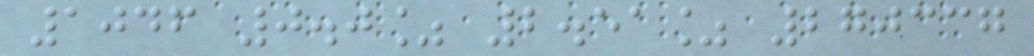1046 0.0% 2.51% 270337
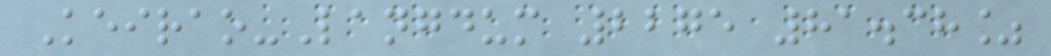Keirao-Langdum 2275 81.38%
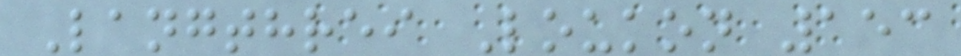Langthrei Loukon 153
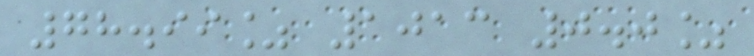78.99% 1013 0.0%
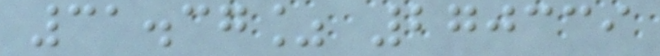31.37% 270339
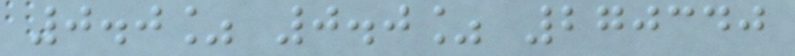0.0% 0.0% 270340
